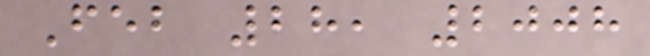Feb 28, 2008
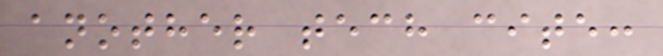another tech cite:
